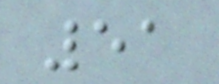51
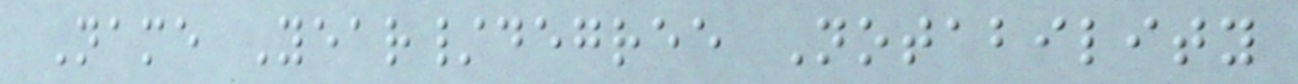Name Year/degree Notability
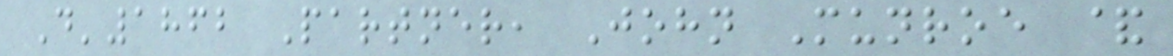D'1862 Partner, John Munroe &
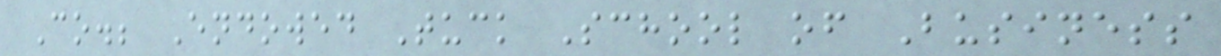Co.; Endowed Tuck School of Business
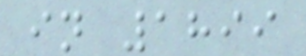in 1899
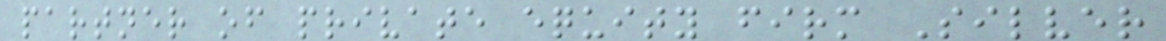partner of private equity firm Silver
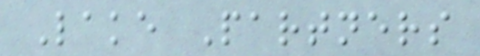Lake Partners
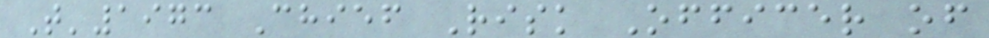T'1973 Chief Risk Officer of
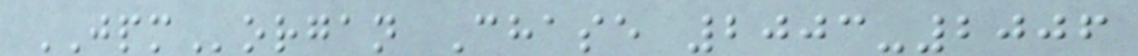JPMorgan Chase 2003-2006
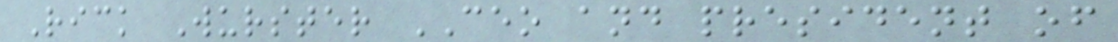Rick Wurster CEO and president of
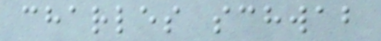charles schwab
